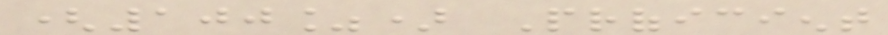(100%) Proficient
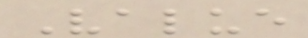Value
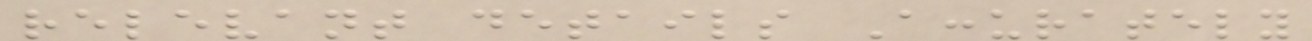relevant details Accurately
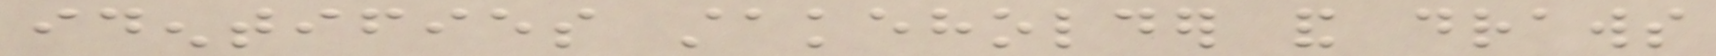identifies stakeholder and draws
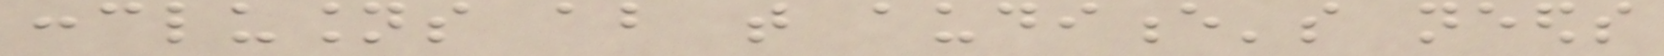conclusions about that audience's needs
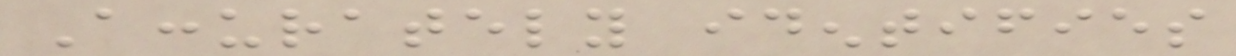Accurately identifies
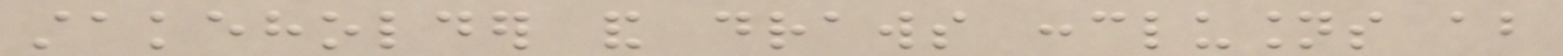stakeholder and draws conclusions about
